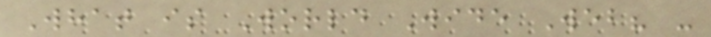What is World Wide Web? -
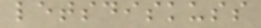letsdiskuss
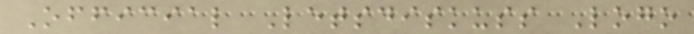Official Letsdiskuss Logo
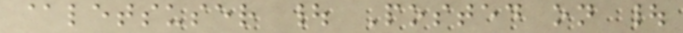@letsuser | Posted on |
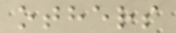others
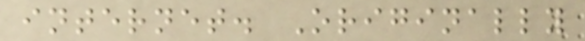internet. Originally
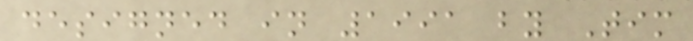designed in 1991 by Tim
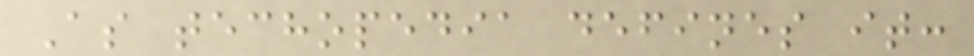As techopedia defines it:
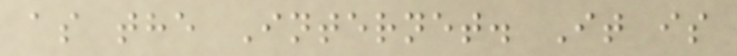as the Internet. It is
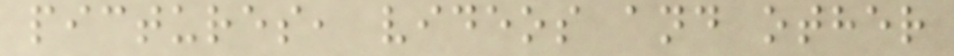pictures, videos and other
